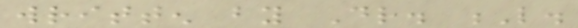written by Dr. L.
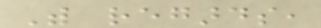With regards,
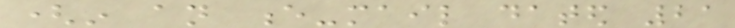(in an e-mail dated 21
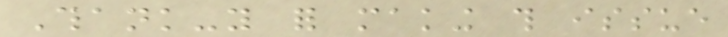Thank-you for making this issue
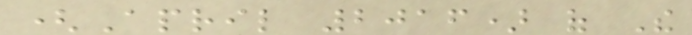(April 2016) of The
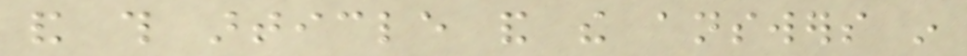and this article and the answers in
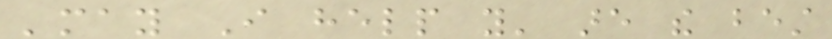'may I help you' are the best
